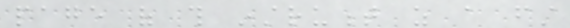page of this instrument as a first
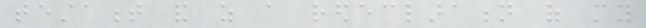testament and as a redeclaration of my
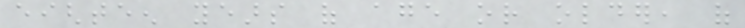eighteen years of age or older, of
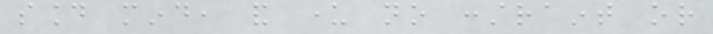sound mind, and under no constraint or
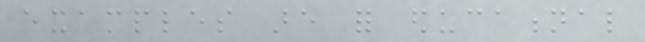examples are for educational
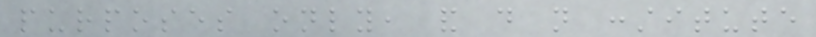purposes only, and do not constitute
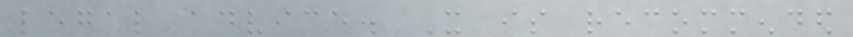legal advice. It is recommended
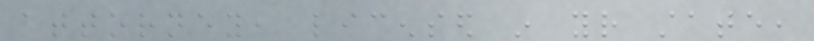attorney, licensed in your state,
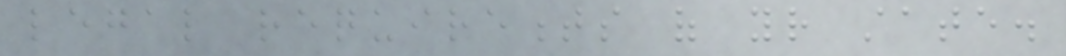legal requirements of your state.
